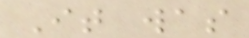It was
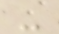-
